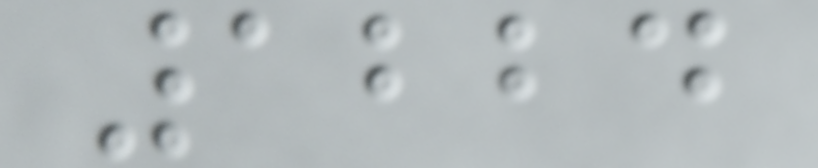1224
